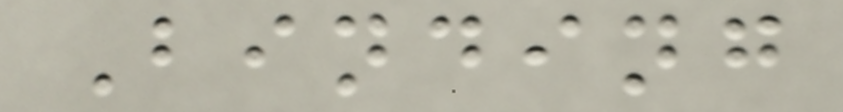Binding
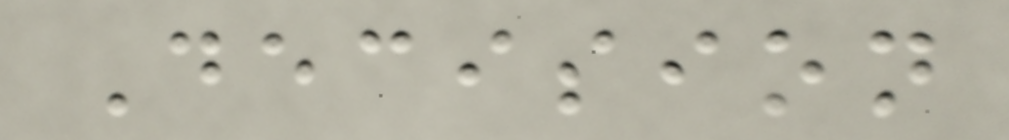Decision
